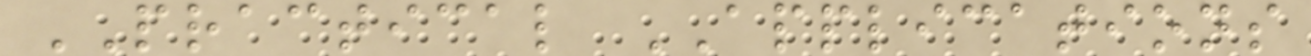PRACTICAL APPLICATIONS
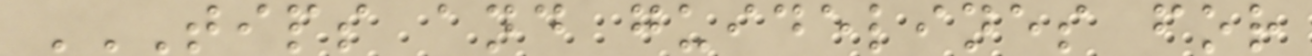TIPS AND GUIDELINES FOR
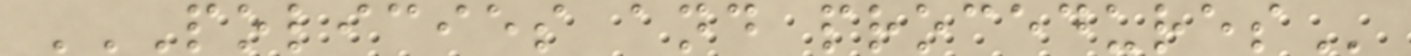POLICIES AND PROCEDURES
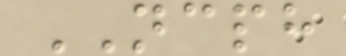NCPH
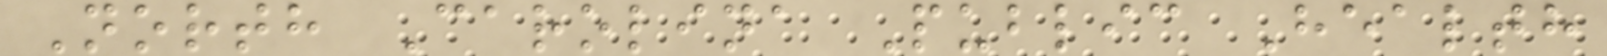North Carolina Public Health
